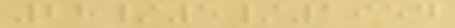28/5/1954
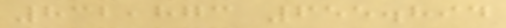832,873 655.894
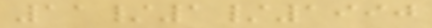11/1/1990
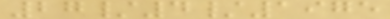27/4/1975
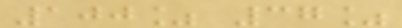100% 37%
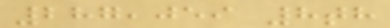287,059 8th
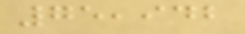75,942
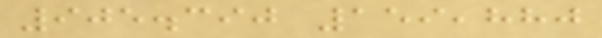905.390 159,880
